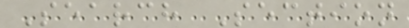Search Section
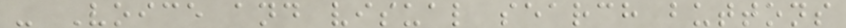- Voice and visual search buttons
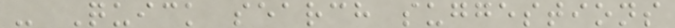- Quick search suggestions
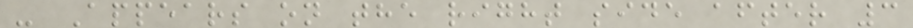- Appears on the right side after 3
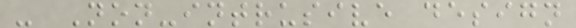- Non-intrusive design
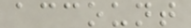account
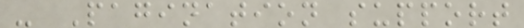- Pagination support
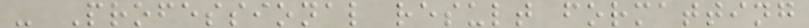- Professional result formatting
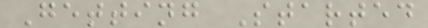Getting Started
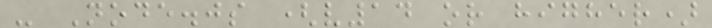- Node.js (v14 or higher)
